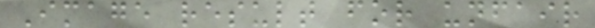Image result for unfair
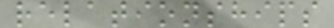relationships
